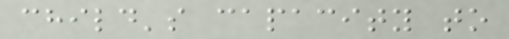child's capacity to
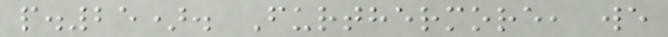p.25). Furthermore, we
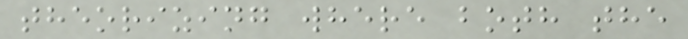theorizing where both the
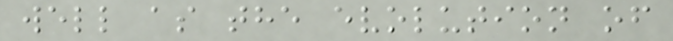well as the evolution of
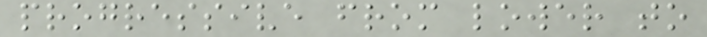progressive from lower to
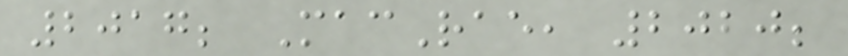2017; MacRae, 2020;
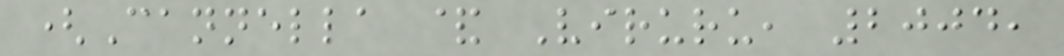(Cannella & Viruru, 2004,
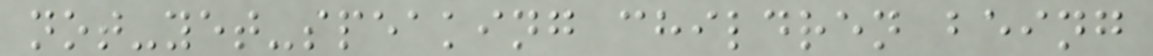not-yet-speaking children being
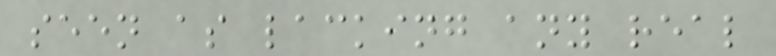seen as lacking any real
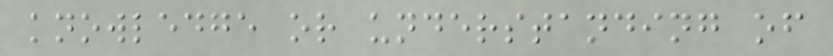knowledge or understanding of
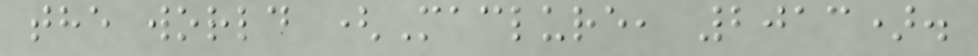the world (Maclure, 2013).
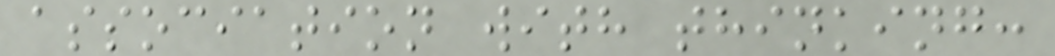association with thinking:
